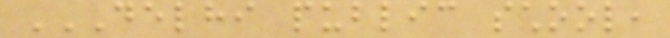DELHI PUBLIC SCHOOL,
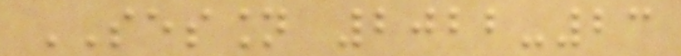SESSION 2022-23
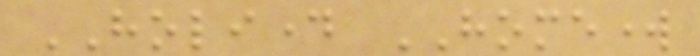HOLIDAY HOMEWORK
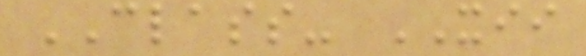CLASS- XII
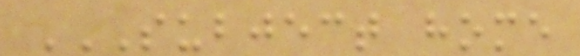SUBJECT HOME
